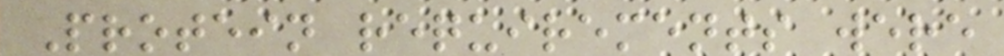Protein requirements were
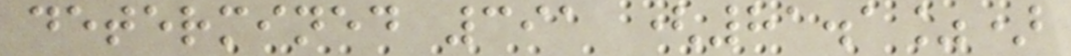determined 391 (81.1%)
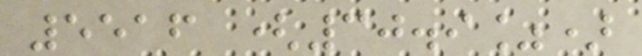5516 (30.9%)
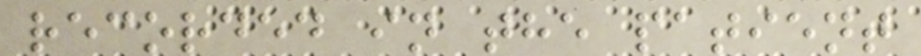recorded in the patient
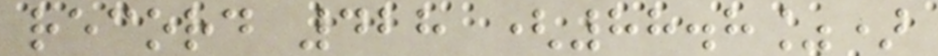record 428 (88.8%)
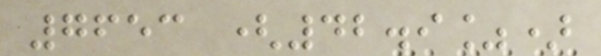7653 (42.9%)
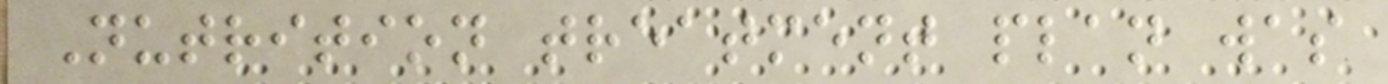Nutrition treatment plan was
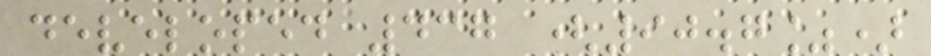developed 437 (90.7%)
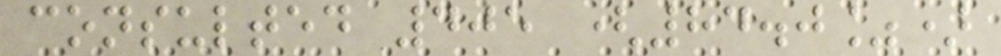consulted 405 (84.0%)
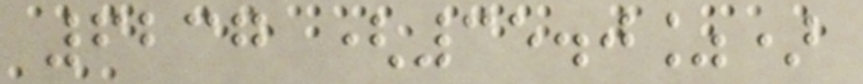6237 (35.0%)
